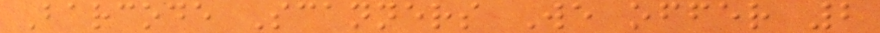Barcode Scanners We offer 2
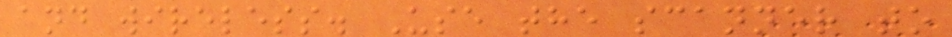and wireless. Use the scanner to
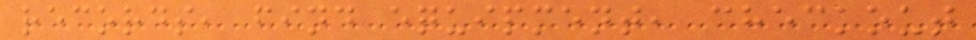records, find equipment, checkout
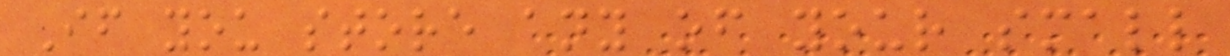If you store any of your small
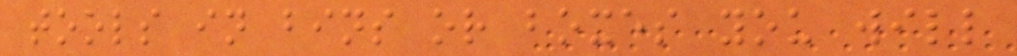tools in bins or boxes you will
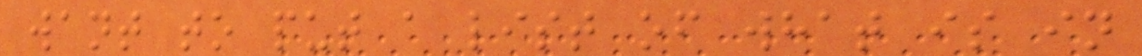want to put a list of what is in
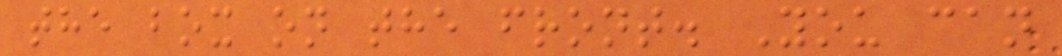the box on the front. You can
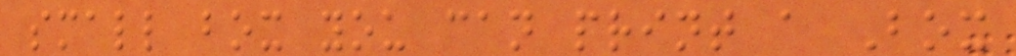small box you can print a Box
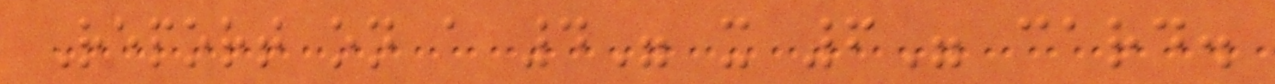Report on a 4" x 6" card.
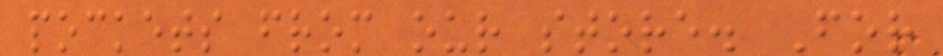pockets from our store. For
